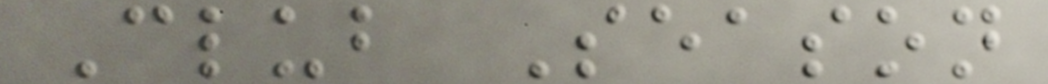Club Season
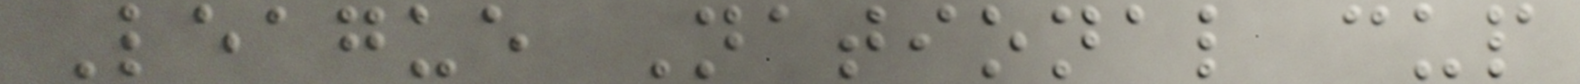League National cup
